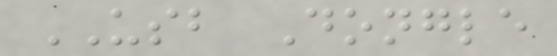USB Dongle
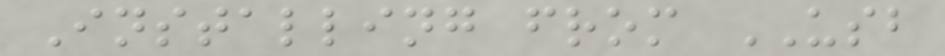Installing from USB
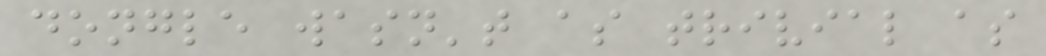dongle wasn't as trivial as
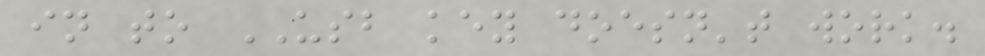in to USB key doesn't work.
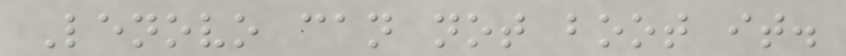Lenovo can not boot it.
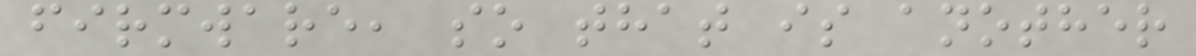firmware, so that is another
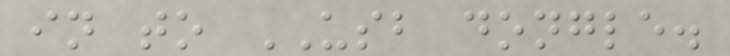in to USB dongle.
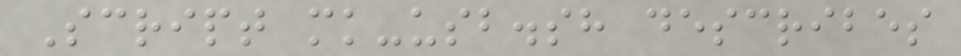Script mk-usb.sh describes
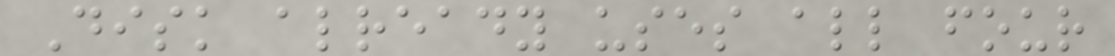Disk already uses all four
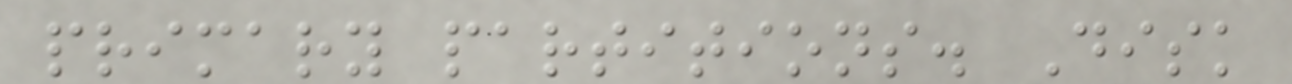primary partitions. Disk
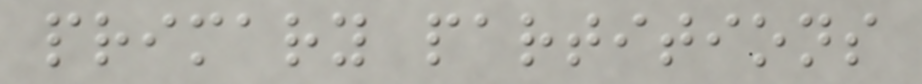primary partitions
